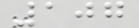107
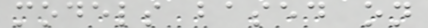models based on
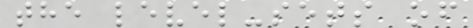the level-sets of
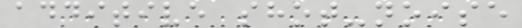additive shot-noise
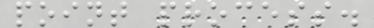point process.
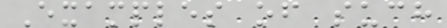Examples of such
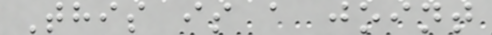This is a joint
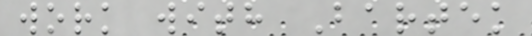work with Bartek
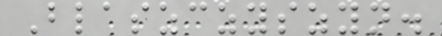Blaszczyszyn.
